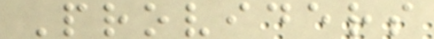Providers
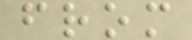from
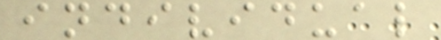individual
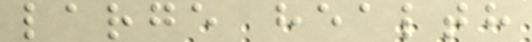large health
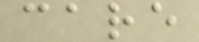care
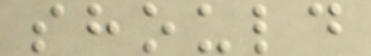should
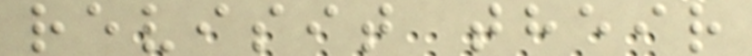revisit their
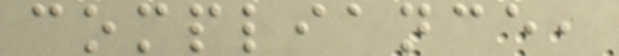compliance,
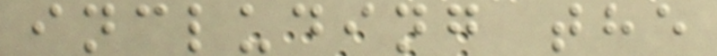including the
